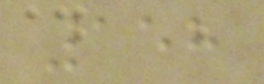158
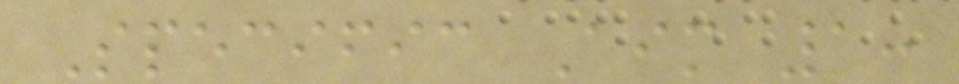Specific Aim 1:
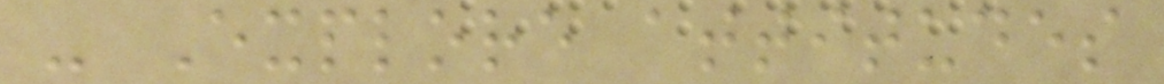- Explore attitudes
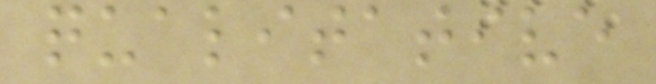qualitative
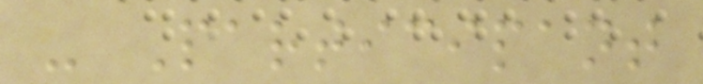- Participant
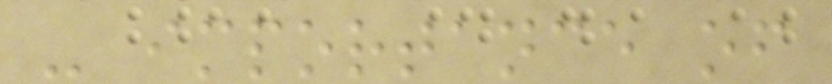- importance of
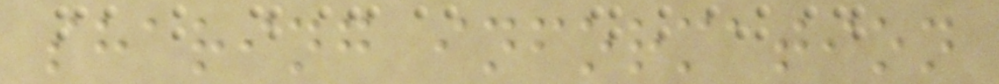sharing information
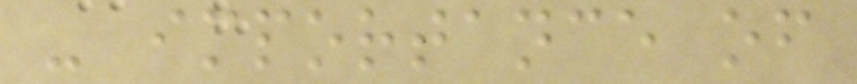- importance of
